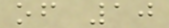of 10
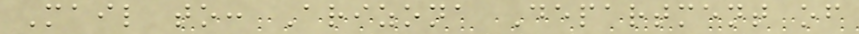Mail to: Arizona Department of
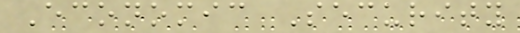Economic Security
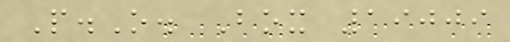P.O. Box 19009
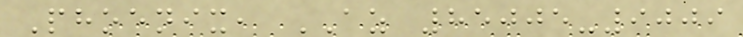Phoenix, AZ 85005-9009
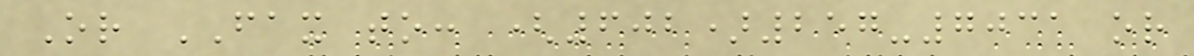Or FAX to: (602)257-7031 or
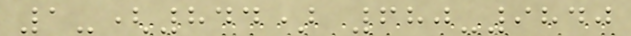1-(844) 680-9840
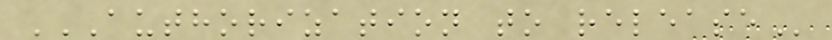AUTHORIZATION TO RELEASE
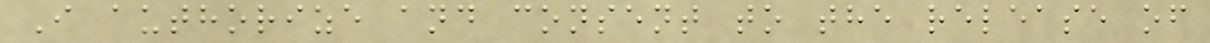I authorize and consent to the release of
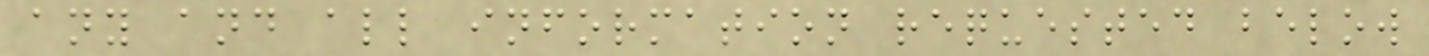any and all information requested below
